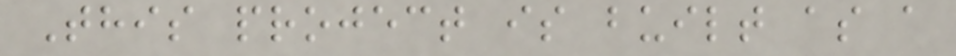This project is built as a
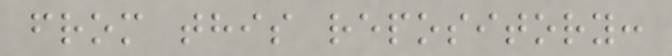from this repository:
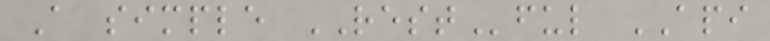A simple RESTful API
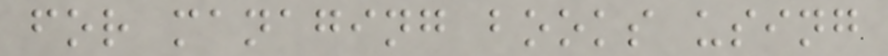for managing books using
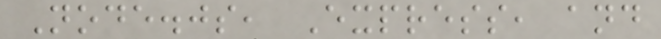Node.js, Express, and
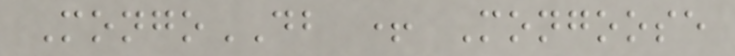MongoDB + Mongoose
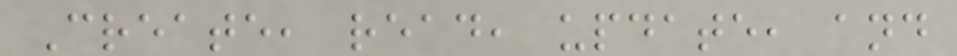Create, read, update, and
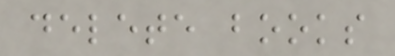delete books
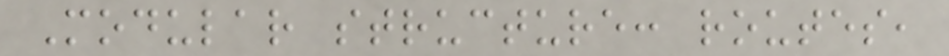Modular structure: routes,
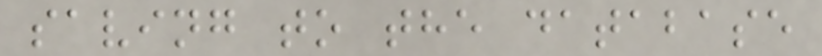saving to the database
